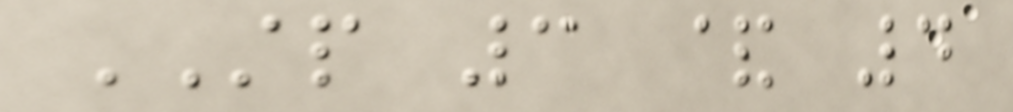STP 3 & 4
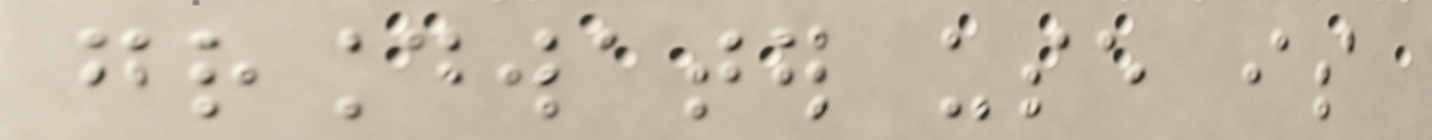groundwater use is
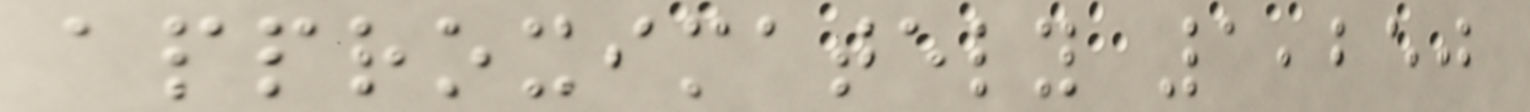approximately 1,250
